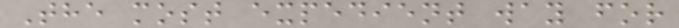The most expedient way for
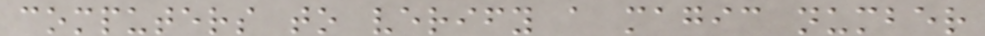computers to verify a magic number
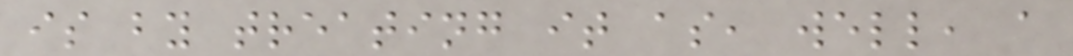is by treating it as, well, a
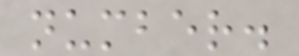number.
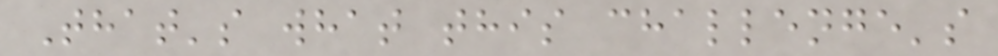That's what this challenge's
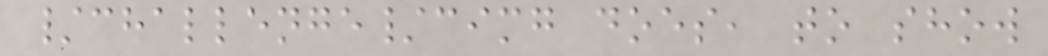/challenge/cimg does, to show
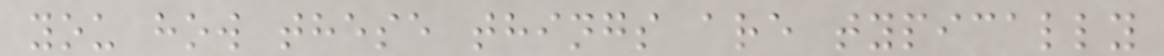you how these things are typically
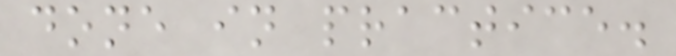done in practice.
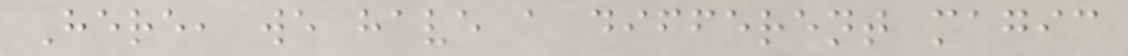Here, we have a different magic
